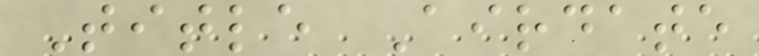Title Airdate
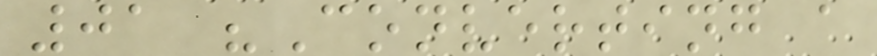01 "Converting a
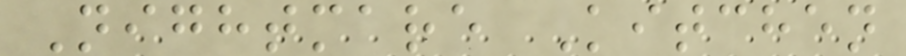Nightmare Kitchen
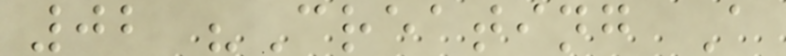02 "Creating A
